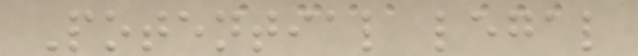Potential legal
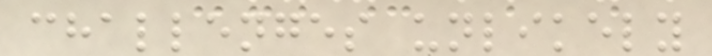challenges unlikely
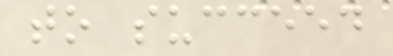to succeed
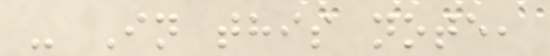- In this note,
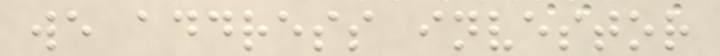we address investor
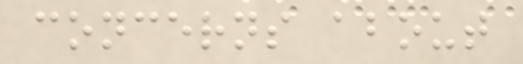concerns about
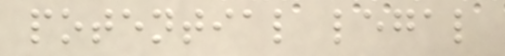potential legal
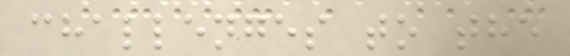challenges to the
